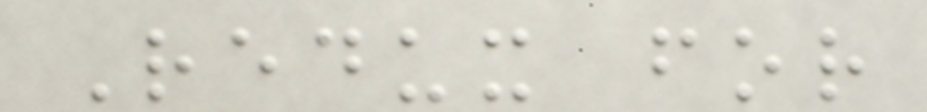Redux for
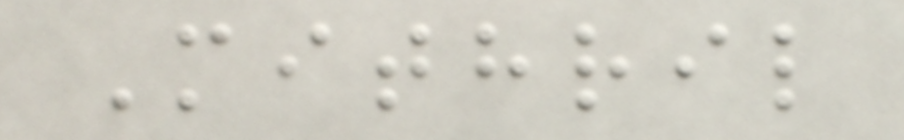Mithril
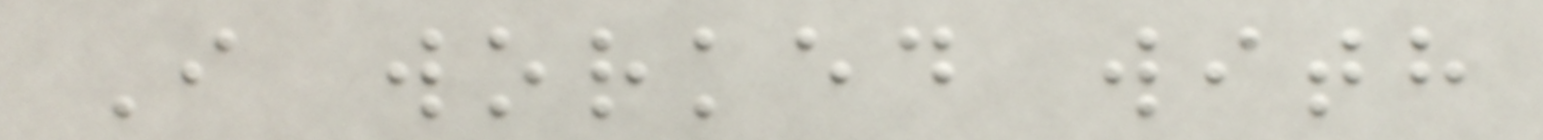I worked with
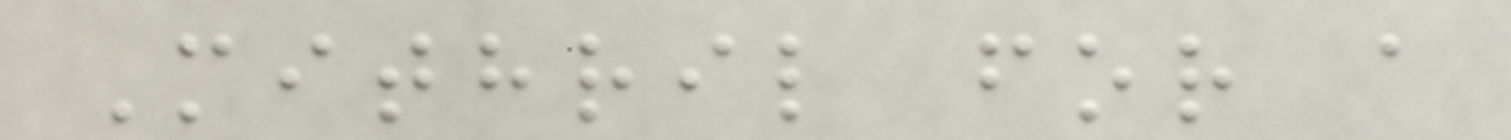Mithril for a
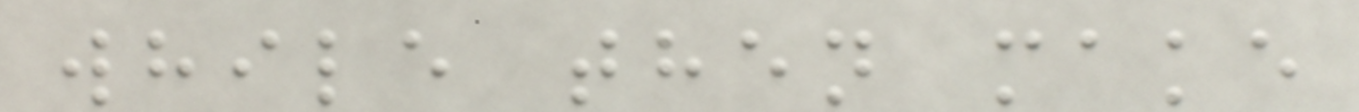while then make
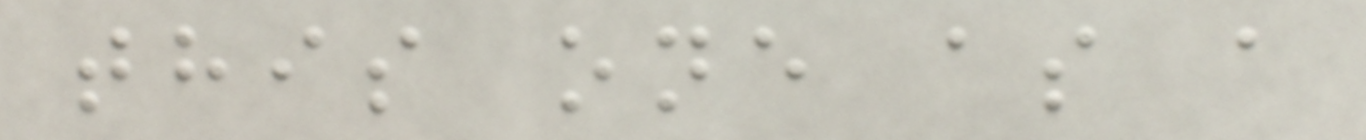this one as a
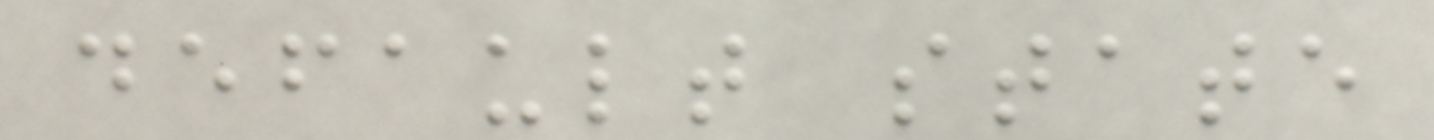default state
